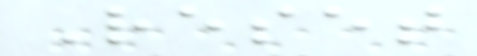Reset
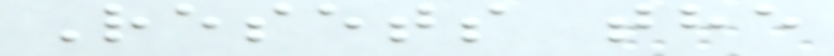Resets the
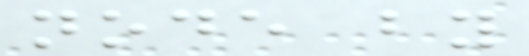node by
